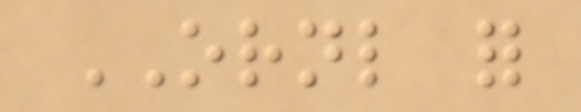ORNL for
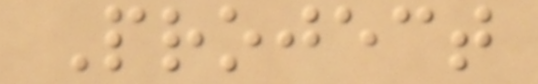Project
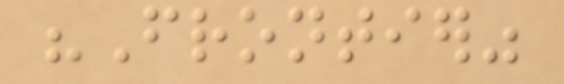"Frontier"
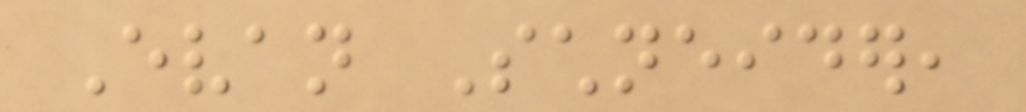Evan Schneider,
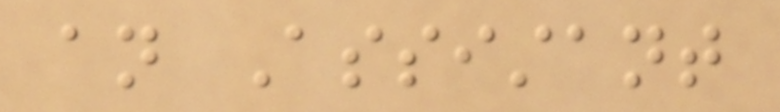an Assistant
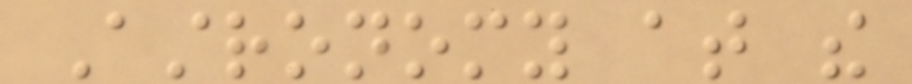Astronomy at the
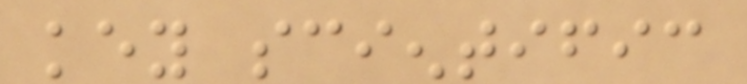key scientific
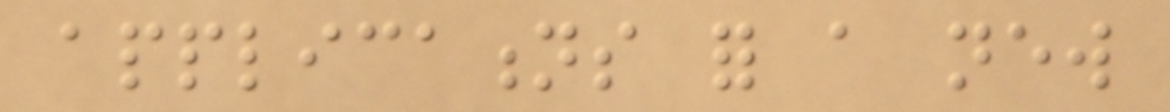applications for a new
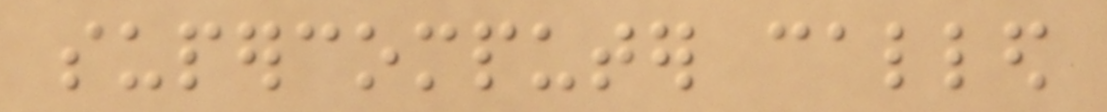supercomputer called
